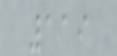119
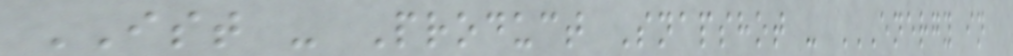IST - Product Snapshot - ENERGY IN
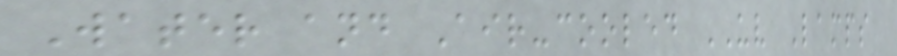Water and Air-cooled UV Lamps
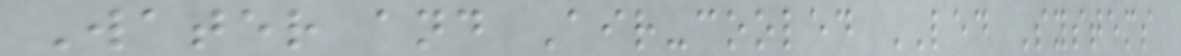Water and Air-cooled LED Systems
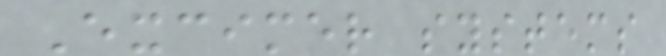Excimer systems
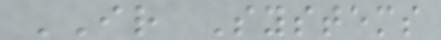IR Systems
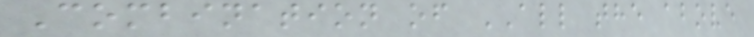Combination of ALL the above
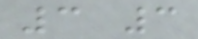3 3
